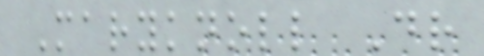Maryknoll Dr
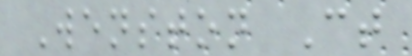Wenston Ct
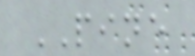PINE
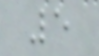5
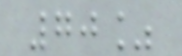70%
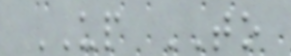UP TO
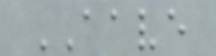AAVE
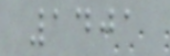1401
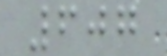607
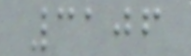3106
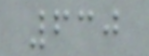630
